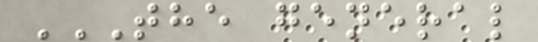THE GENERAL
